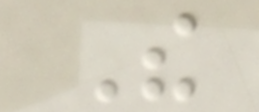The
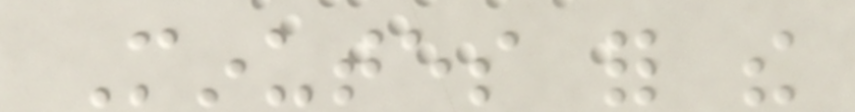Minutes for the
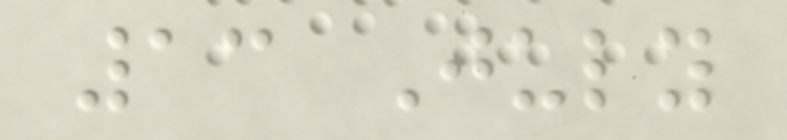13 July
